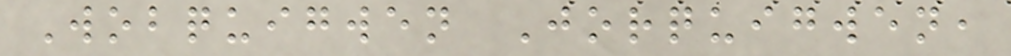Wobquigwen Jorquigwen,
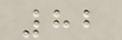82
